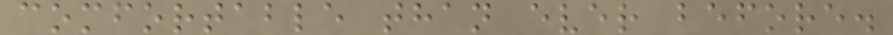comfortable than ever before.
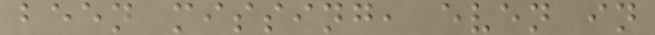been missing, even in
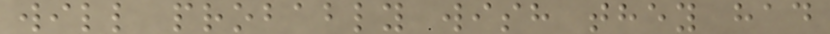will probably wish they had
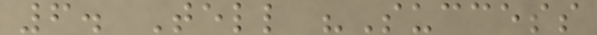6. Tell "Success
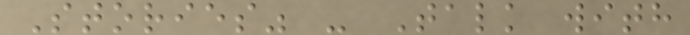Stories" - Talk with
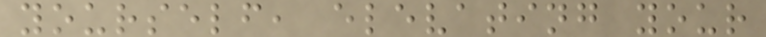yourself, elevating your
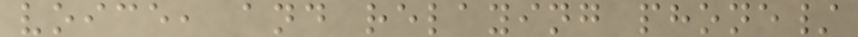voice, and relaying phone/
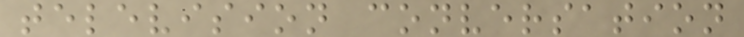television conversation
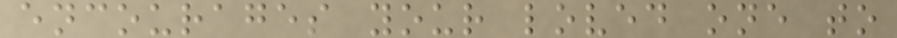encourages your loved one to
